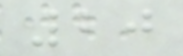20
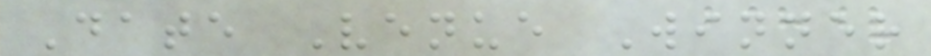Date Venue Winner
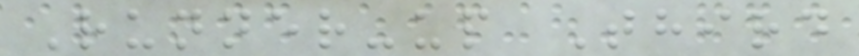Runner-up Third
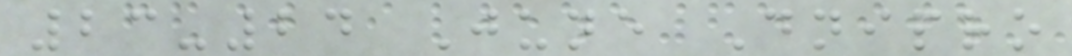23-24 June Dnipro
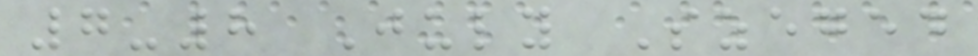7-8 July Szeged
